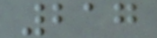217
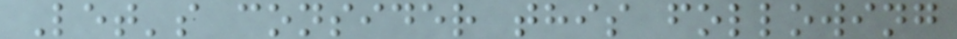Let's consider this following
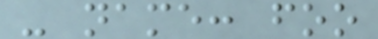- name: foo
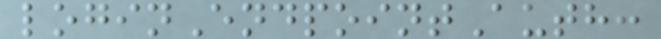loginEndpointAuth:
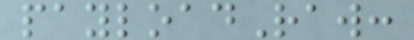payloadRaw:
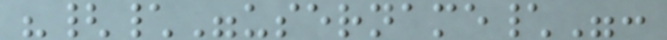"{\"username\":
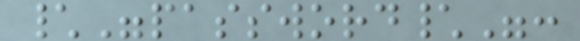\"password\":
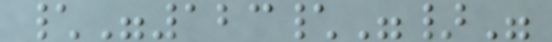\"123\"}"
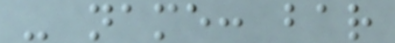- name: bar
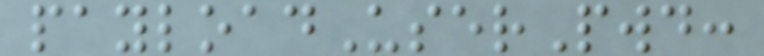payloadUserPwd:
